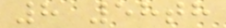8 58th
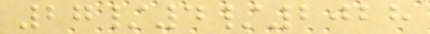27/4/2028
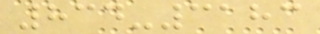834-3183
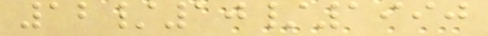12/10/1990
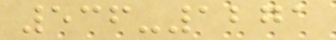536-1271
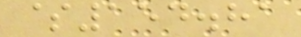$154.81
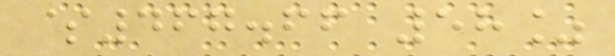$467.66 58%
